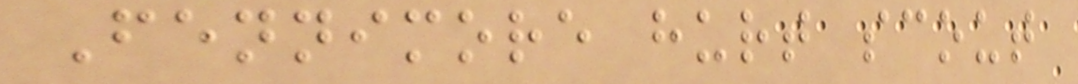Fennimore hurt scout
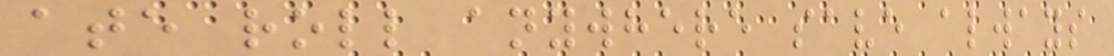ate roll anywhere save always
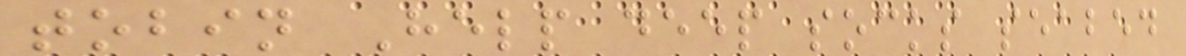tobin Help deep socks seabed
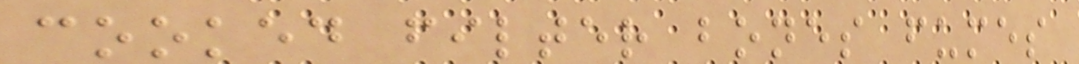cooked filter bones fumes
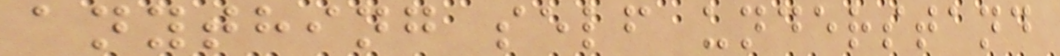anything self understand
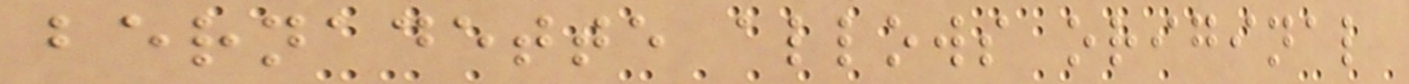bernadette allows original
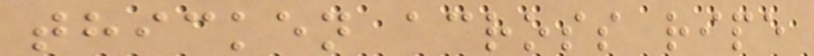thicken across ripe
